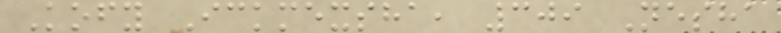Kofy Ickmexsha, 309 Nesha
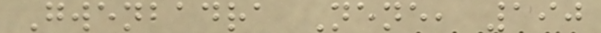Gwenbadra Nene, 190
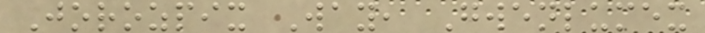Jorozpix Way, Gwenlumex
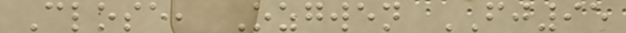Close, Ozgwen FJ95
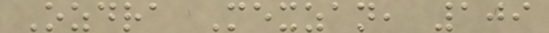Ozdra Mexzan, 109
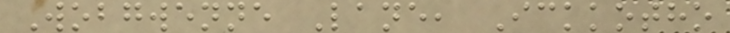Wobgwenne Lane, Ickkotho
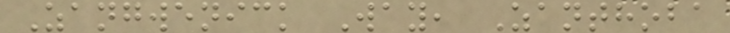Zangwenick Way, Zanthoba
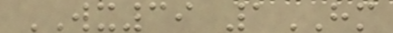WX39 1HM
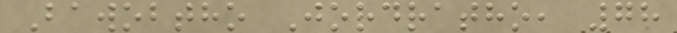Bawobtho Jordratho, 78
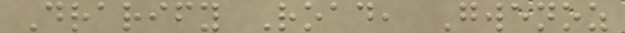Drarify Road, Gwenoz
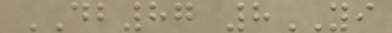DB87 8YI
